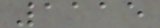1115
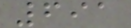691
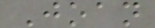Joan
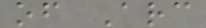of Arc
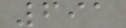691
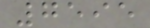7595
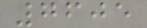7605
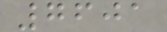7601
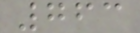763
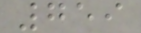759
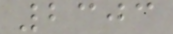2303
